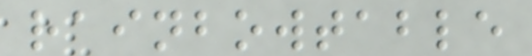rainbowtable
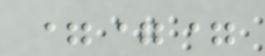===
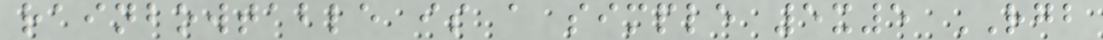rainbowtable is a simple 5x5 RGB
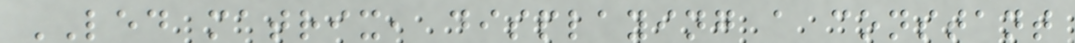LED matrix, displaying a constant
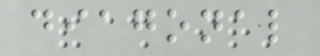diagonal
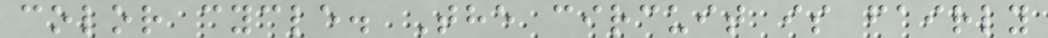color cycle. The circuit is fairly
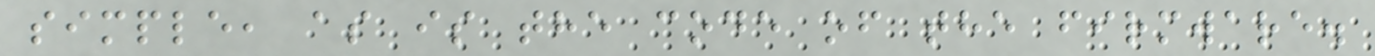simple, as is the code of the firmware.
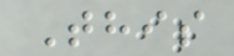This
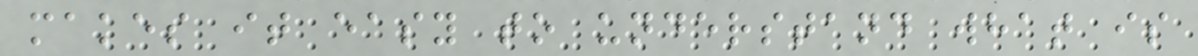makes it easy to understand what is
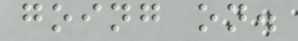going on.
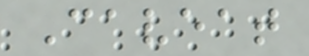Caveat
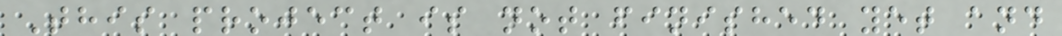This project is not finished yet and
